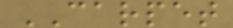CARPET
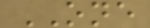ONE
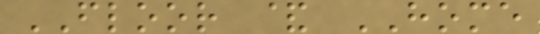FLOOR & HOME
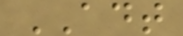ADT
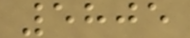5805
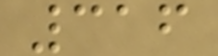316
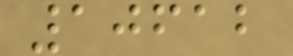10612
